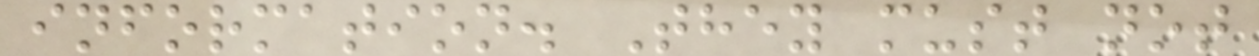information. They must not
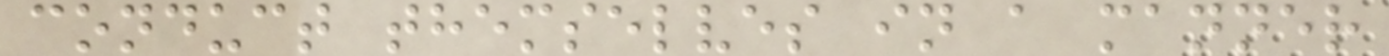conduct themselves in a manner
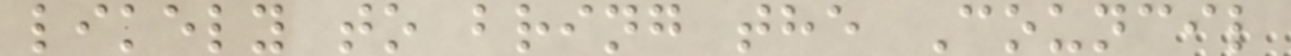likely to bring the Council
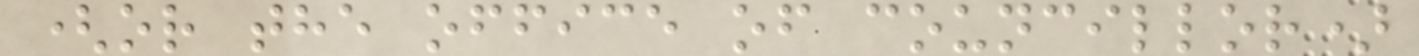(or the office of councillor)
